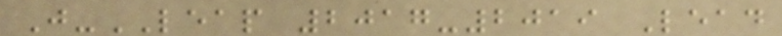J-LEAP 2017-2019 Lead
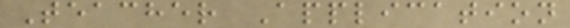Teacher Application
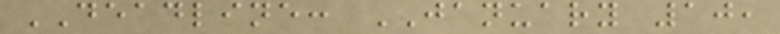DEADLINE: JANUARY 10,
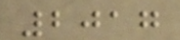2017
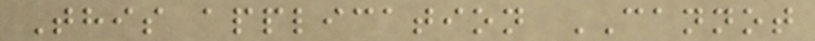This application CANNOT
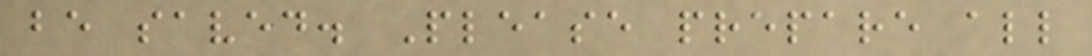be saved. Please prepare all
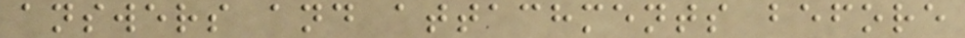answers and attachments before
